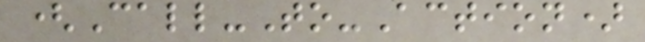(Call-To-Action)
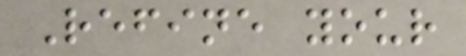Refine your
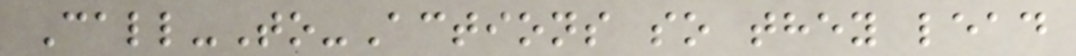Call-To-Actions so they lead
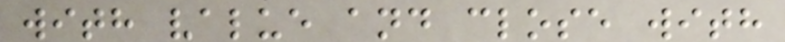with value and close with
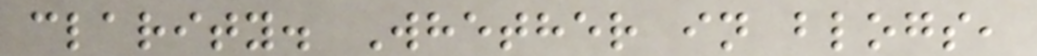clarity. Whether in blogs,
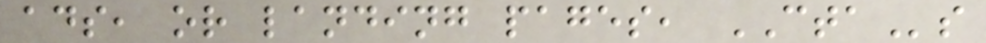ads, or landing pages, CTAs
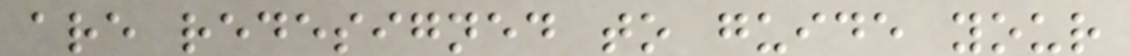are redesigned to guide your
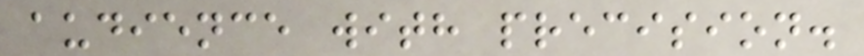audience with precision.
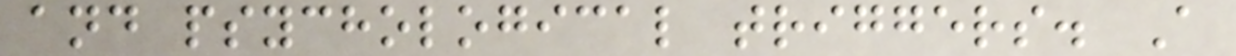and psychological triggers. A
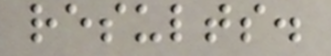results.
